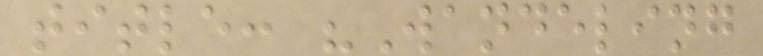title: "Wandeling
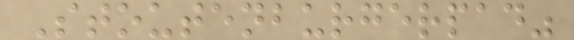Stoutenburgerpad"
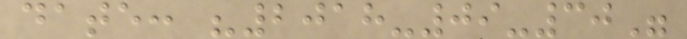date: "2018-09-30"
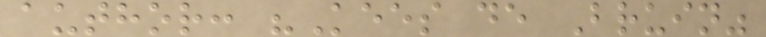author: "Kees de Bruin"
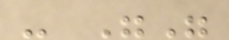- ""
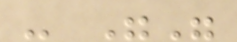- ""
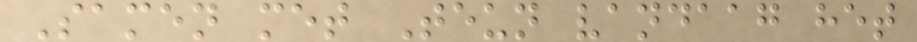Samen met Teun vandaag het
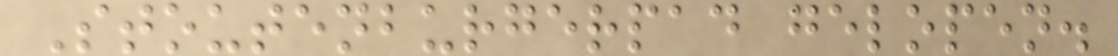Stoutenburgerpad gelopen.
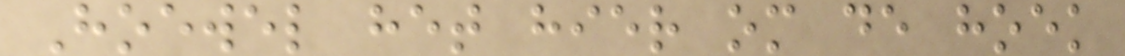Hoewel het hier om de hoek
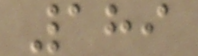189
